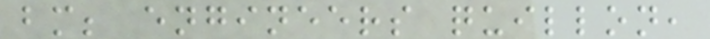bm; engineers quillon,
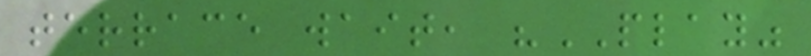terrace wait, "PLAY"
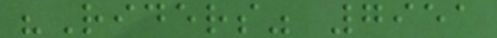"Riders" 7951
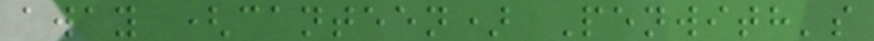away (canteen) Penwith's
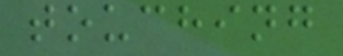touching
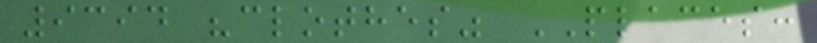9394 "clothes" PLACES:
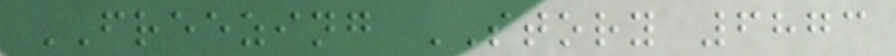FREEZING STORY 6873
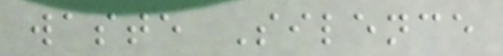waste Silence
